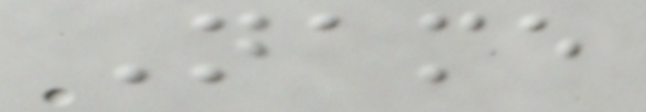Name
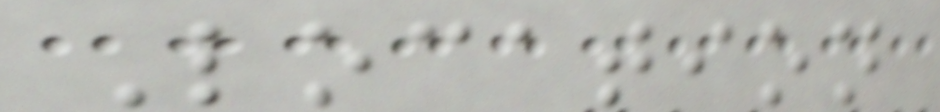Location
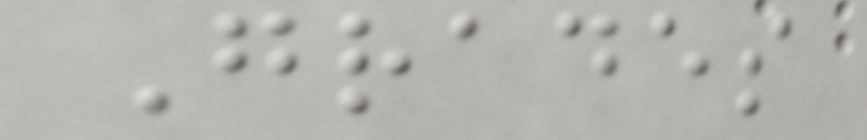Grades
